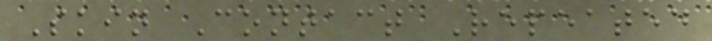Skin Contact Repeated
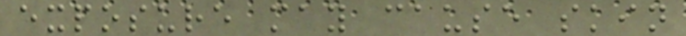exposure may cause skin
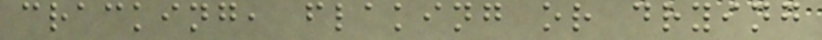cracking, flaking or drying
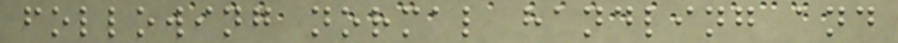following normal handling and
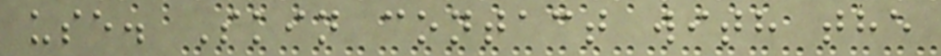use. Skin contact with the
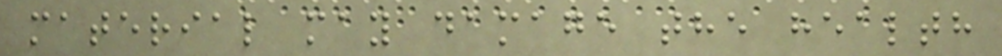material may damage the health
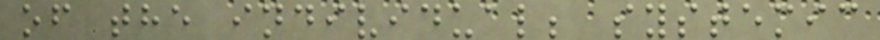of the individual; systemic
